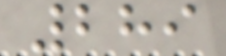289
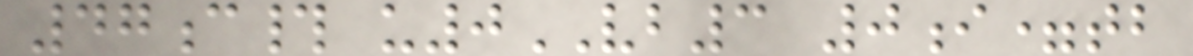47c# u0VB3 0i=tb
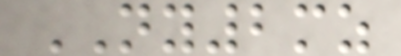NY2mz
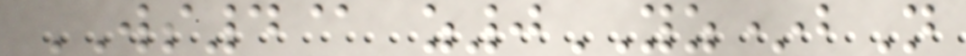WS4@ z0YZ*bN
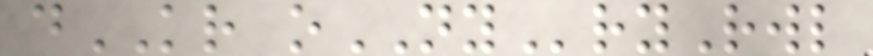dKR oNYryRwl
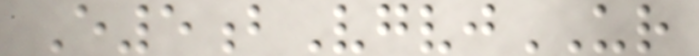E5bVgvjUR
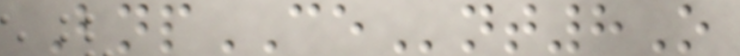BnpCEnt8O
